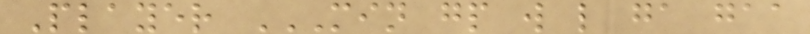Player MIN GP W L GA GAA
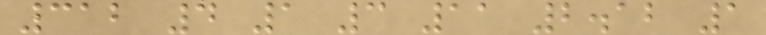312 4 1 3 11 2.12 1
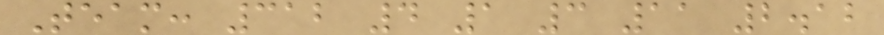Team: 312 4 1 3 11 2.12
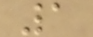1
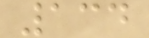134
